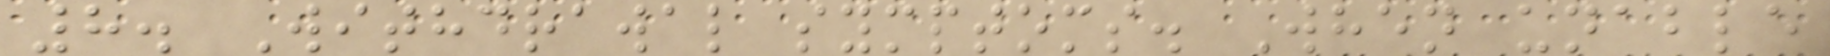8. Withdrawal symptoms. When unable
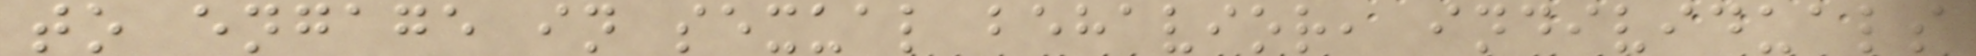to engage in sexual behavior, individuals
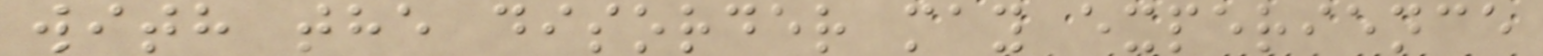with the disorder may experience
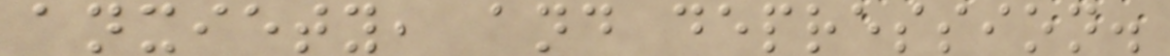anxiety, and depression.
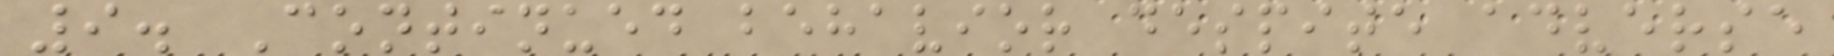9. Continued behavior despite adverse
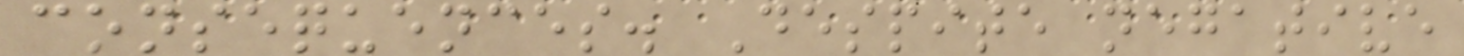consequences. Despite negative
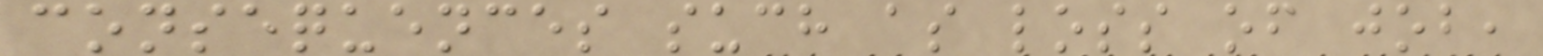consequences such as loss of job,
